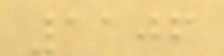1106
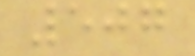507
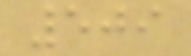509
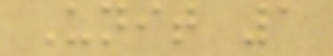Unit 1
